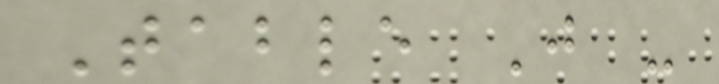Table J -
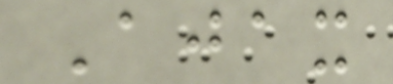Ajax
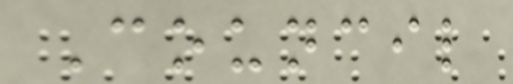Council
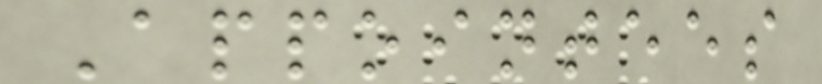Appointees
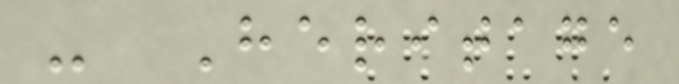- Heritage
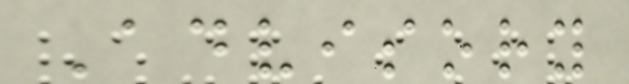Advisory
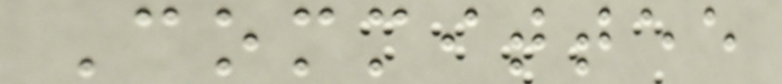Committee
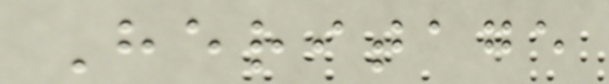Heritage
